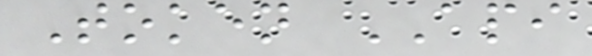Token API
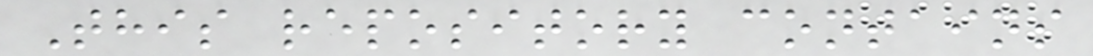This repository contains
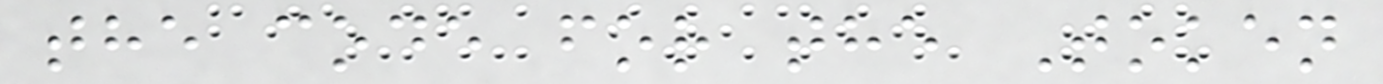the code for the Token
